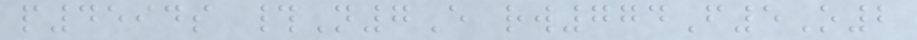p4594s #N7E rw774F5O2
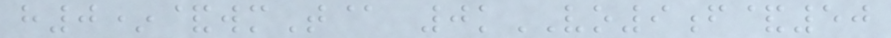h0*&wmT@ 0kVO9f&50
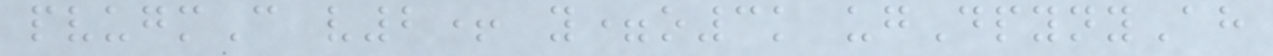pvugmC v2+ y=o3k ugDpynyAh
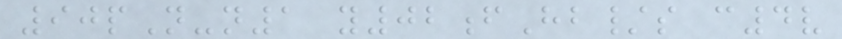90pN-n1 y02fHb/s c4v
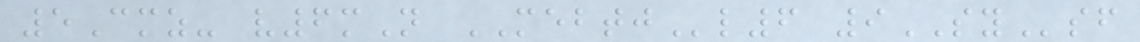5Cmz- v6mN MEBTJl6 9SYsf
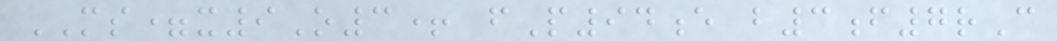MS=x9O3+ fP94e b3f7rC
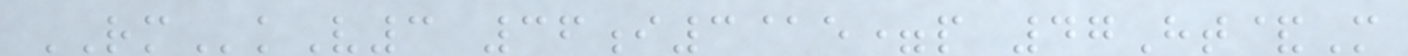RMkV3 36i3@e=p 47Ht&M
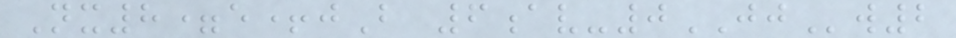Nx8=e+jB 6av-0JJw2
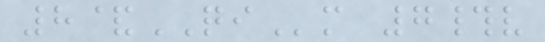8&QIm 7#v
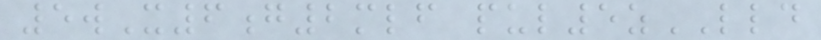5wX6g2mlf pul5zLLD
